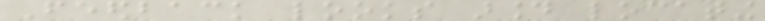Feedback looks around locating
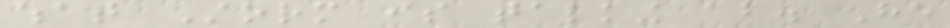what Storm is talking about. He
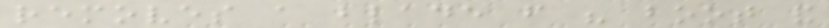removes a blade from his boot and
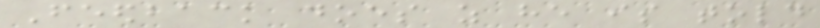Feedback does as he is told
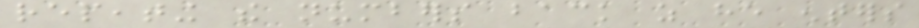repeating the numbers back as he enters
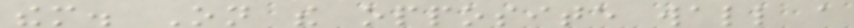them. On the opposite wall a
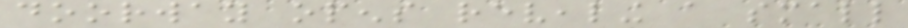doorway opens revealing a small
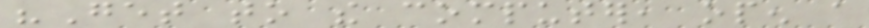"Get to the computer, open a
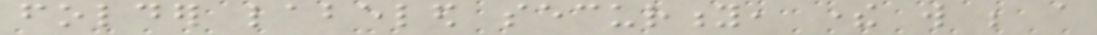folder labeled security, there will be a
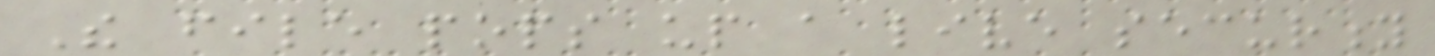The file pops up a live security
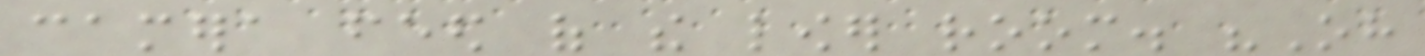camera feed of the lower room. "Oh
